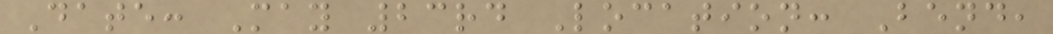Date: May 23rd Location: Bend,
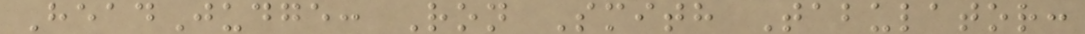HeadJudge: Ron Smith Tabulator:
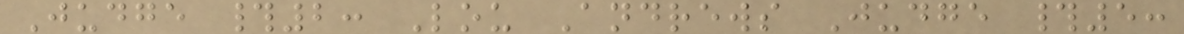Judge #2: Lou Andrews Judge #5:
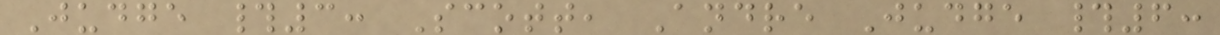Judge #3: Scott, Andre Judge #6:
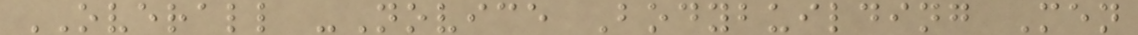OVERALL -Novice Bodybuilding Men
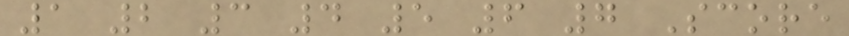1 2 3 4 5 6 7 Score
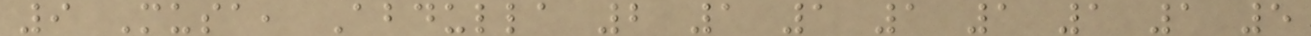9 Musa, Abdulla 2 1 1 1 1 1 1 5
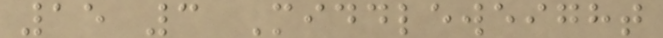15 3 Middleweight
